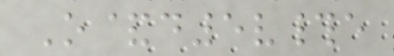O&d5v#e
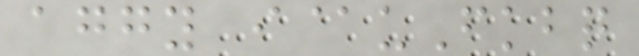aggy i@uFkbq
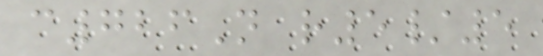c726N r5/5
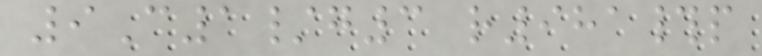9C1/g3 r981#p
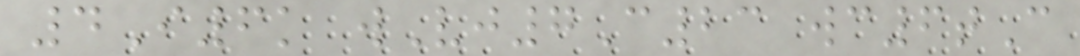4I6k wVj7C23 wc6tC
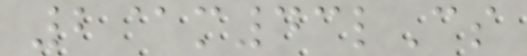2@m43lCs
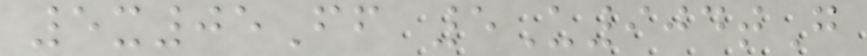5x05Ff 5U904tG
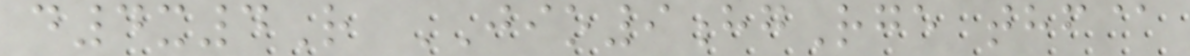d4x4R JIO9hgRge thf@
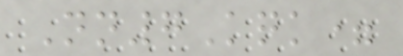Nn7Kqk=
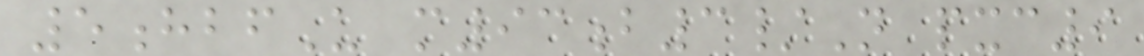5hbfU m93b3/N pxc9
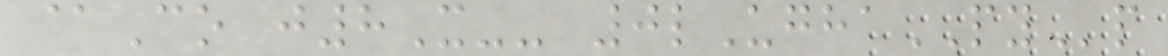@Co j8X-- 0lUghaPYp
